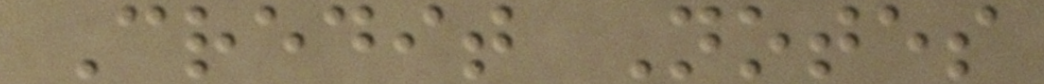Credit Notes
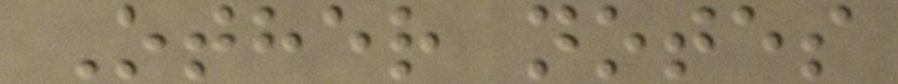Other notes
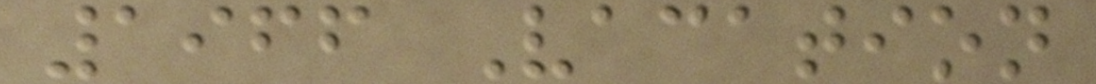1966 Vacation
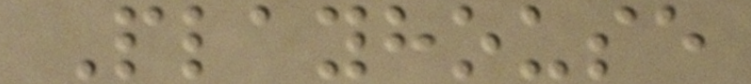Playhouse
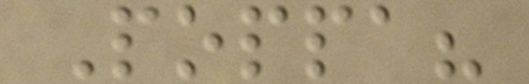Poppa?
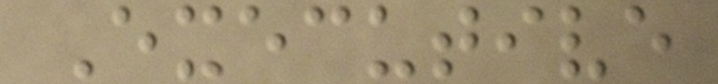Executive
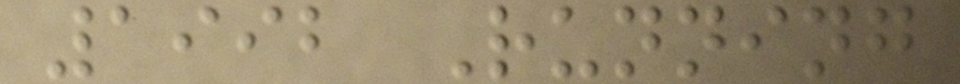1992 Running
